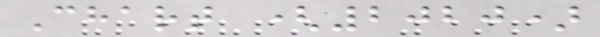Chart (2020)
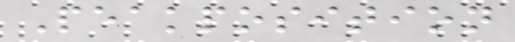Peakposition
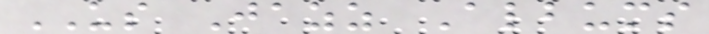US Jazz Albums
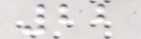22
